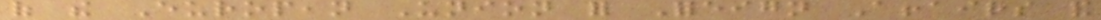of the European Union for Foreign Affairs and
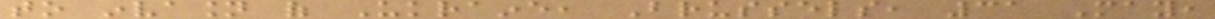to invasion of Ukraine, Brussels, 31 May,
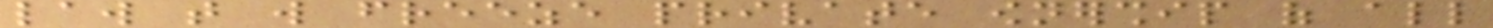law that will freeze private ownership of all
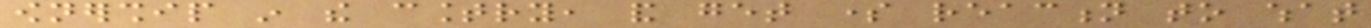ownership in the country, and get some reaction to what
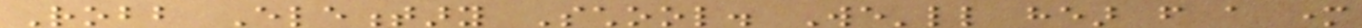Robb Elementary School. We'll hear from a mother
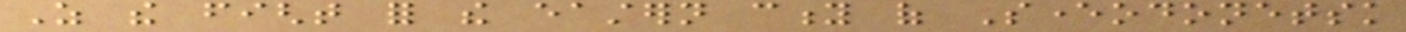As the fight for the eastern city of Severodonetsk
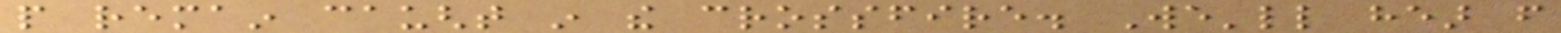people remain caught in the crossfire. We'll hear from
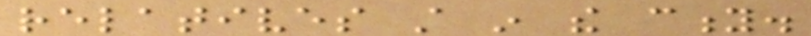relatives still in the city.
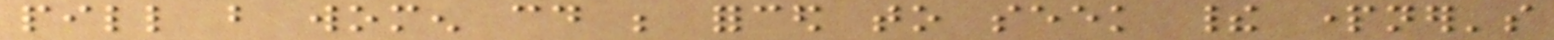pill but women could be forced to seek their partner's
